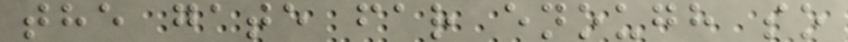the gate far enough so
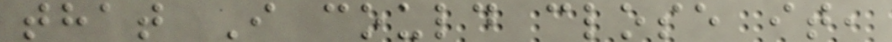that I could close it,
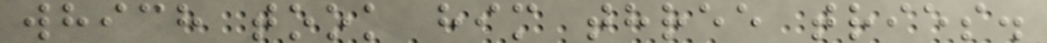which took him three tries.
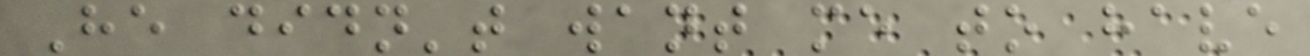He didn't want me to have
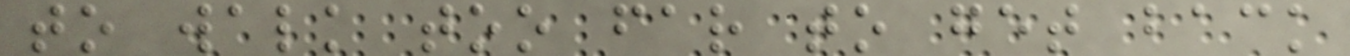to walk too far to get back
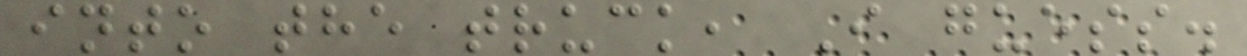into the truck, I guess.
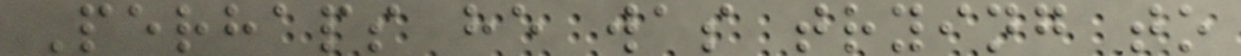Perhaps he was trying to
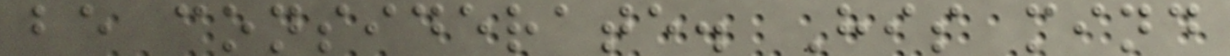be considerate. His mind
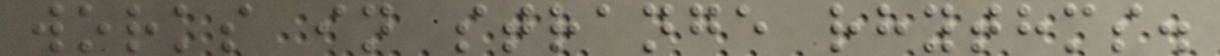works in strange rhythms.
